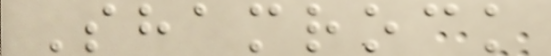Shamrock
